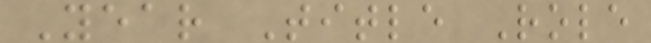Year Title Role
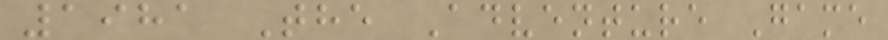1981 The Adventure Game
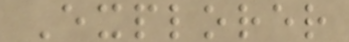Explorer
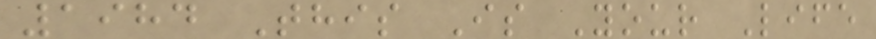1984 This Is Your Life
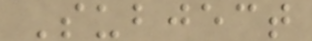Subject
